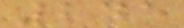245
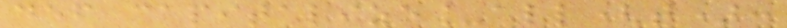def capitalize_all(t):
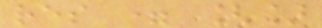res = []
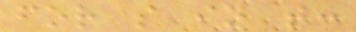for s in t:
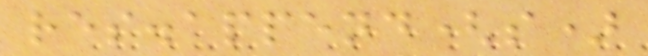res.append(s)
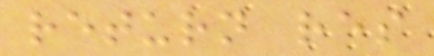return res
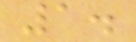1.
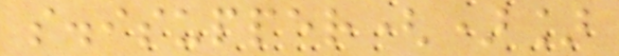s.isupper()]
